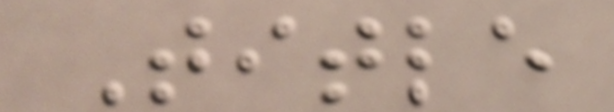Title
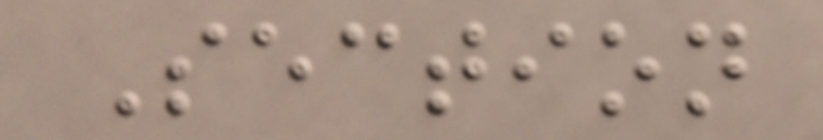Section
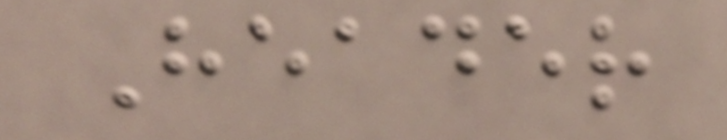Header
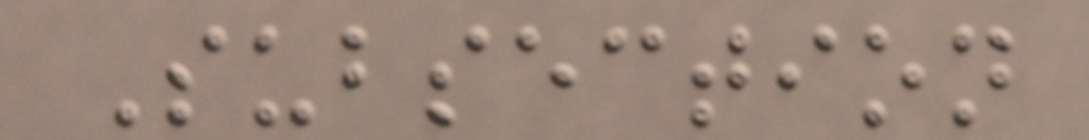Subsection
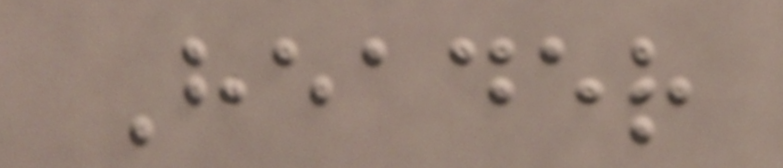Header
